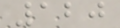120
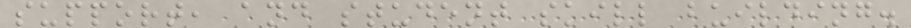support, and student skill building.
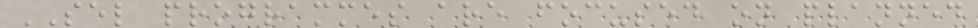SEL programmes are focused on planned
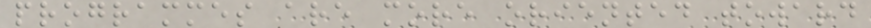programmes are more oriented toward
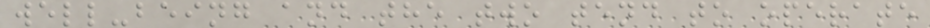well-being and the two tend to operate
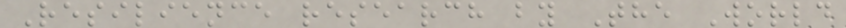Resilience research by The World
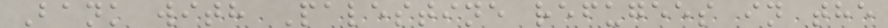Bank with Palestine refugees in the
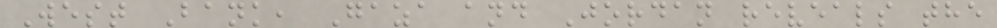West Bank, Gaza and Jordan reveals the
